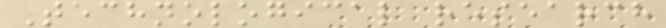Technological research
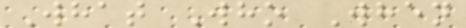What Who When
